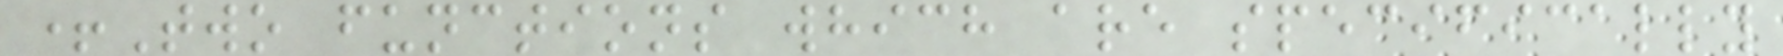+Two functions which are specifically
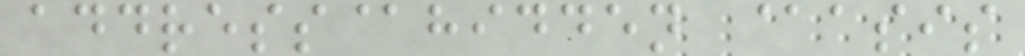address@hidden @asis
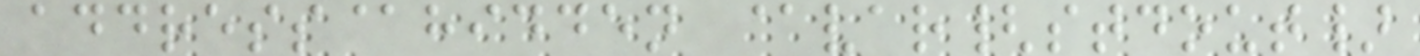address@hidden @var{stdout}
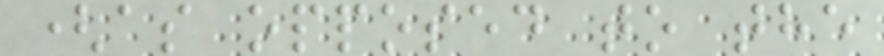(as opposed to the
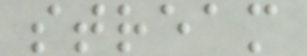stream
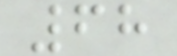68
